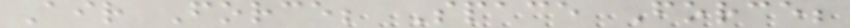Air Force; Space Force;
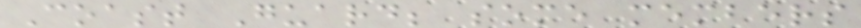Coast Guard; some members
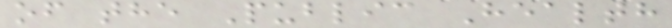of the Public Health
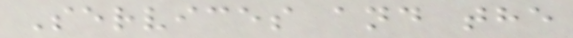Services and the
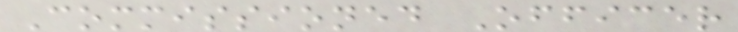Commissioned Officer
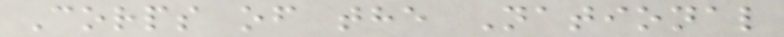Corps of the National
